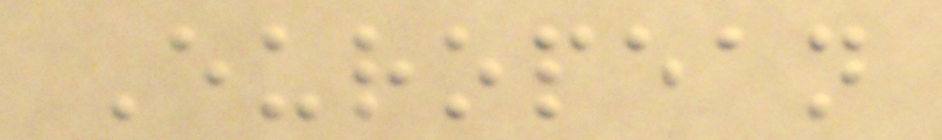European
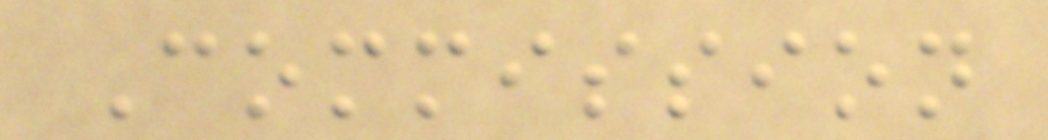Commission
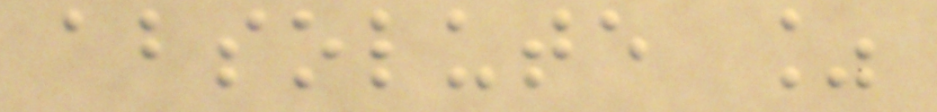absolute %
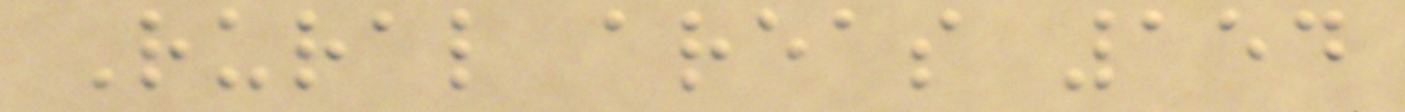Rural areas 154
